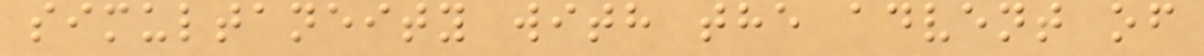simultaneity with the advent of
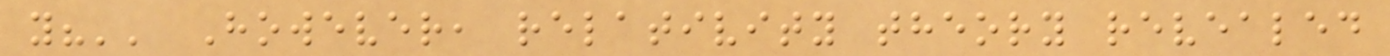y?'' However, relativity theory revealed
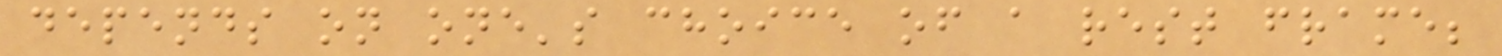depends on one's choice of a rest frame;
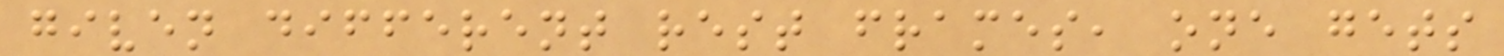given different rest frames, one gets
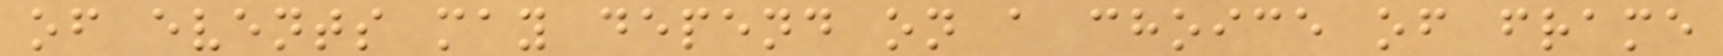of events may depend on a choice of frame
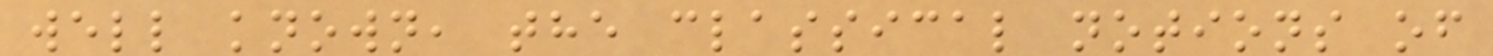well known, the classical notions of
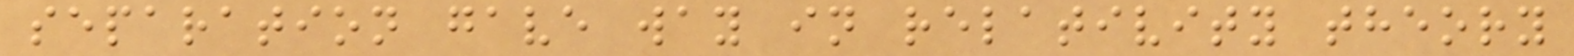separation gave way in relativity theory
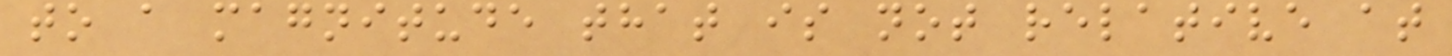to a magnitude that is not relative at
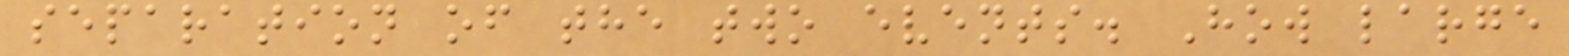separation of the two events. How large
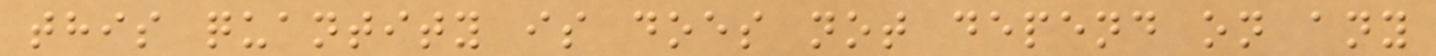this quantity is does not depend on any
